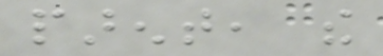parent, the
